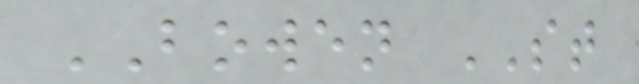BOWEN ST
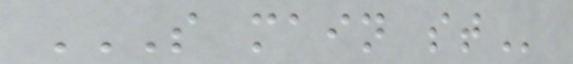S MAIN ST
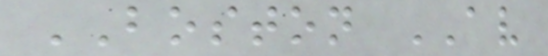BOSTON AV
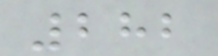282
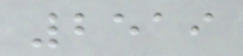2519
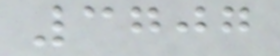3707
